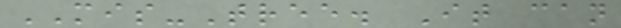MIS-Tree. It can
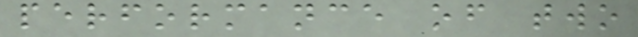performance of two
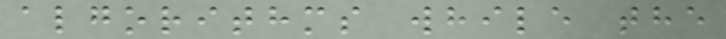algorithms while the
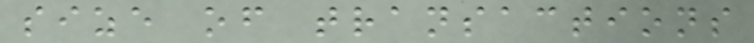size of transactions
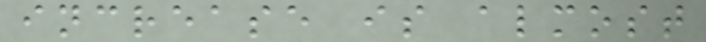increase is almost
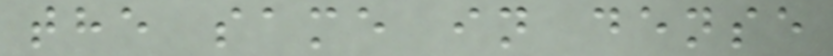the same in dense
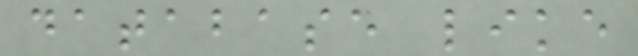database like
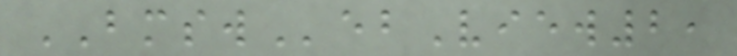BMSWebView2,
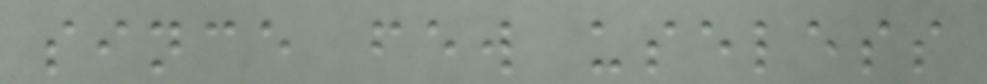since few useless
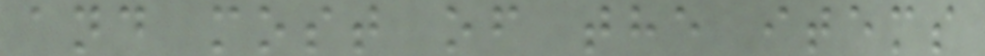and most of the items
